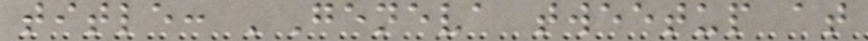title: 'Geneva tweetup at
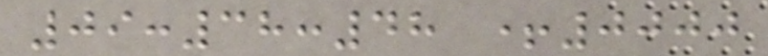09:38:48 +0000
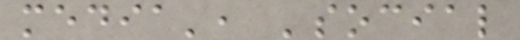media', 'social
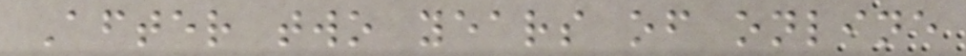After two years of online
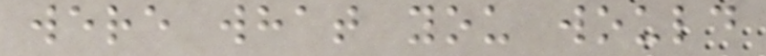were what you would
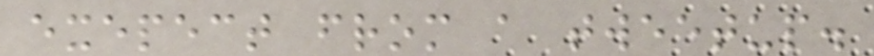exepect from a tweetup.
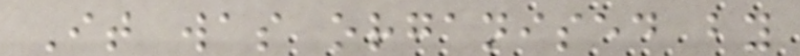It was organised by
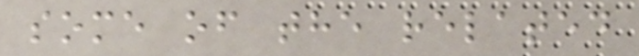some of the related
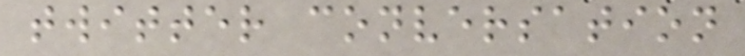twitter conversation
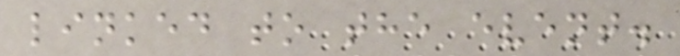linked to the event.
